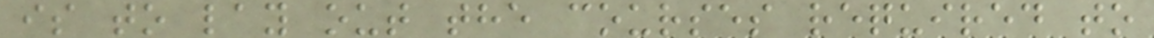is to lay out the courses required to
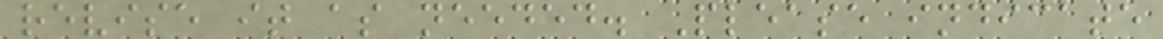revise it as needed. Please indicate
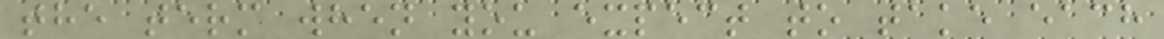the term when you expect to take each
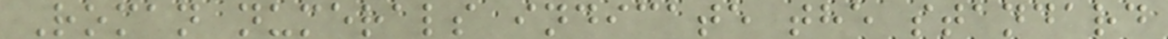Roman numerals indicate the standard
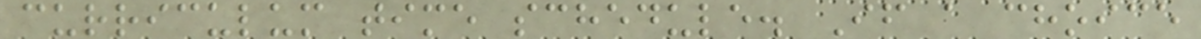curriculum time schedule. If a choice
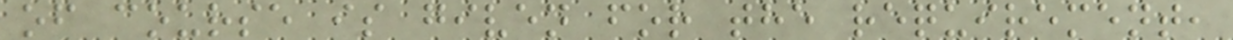of course is given for the requirement,
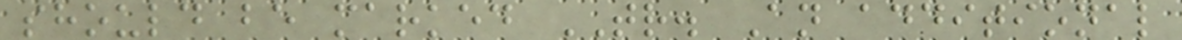should be marked TR. An additional
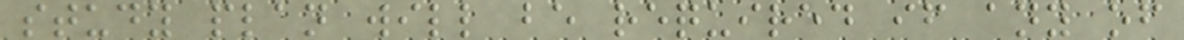study plan will be required if any of
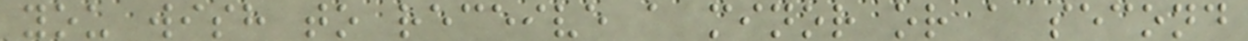you wish to receive a minor or a second
